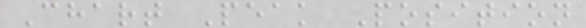Chart Peak Position
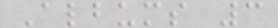Albums 3
